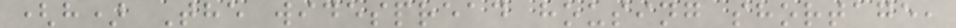(h) The widespread housing shortage,
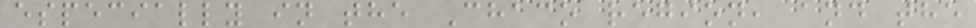especially in the Chaco region, and the
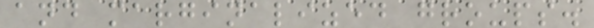and marginalized groups.
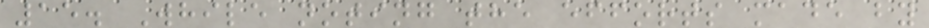15. While noting the efforts made by
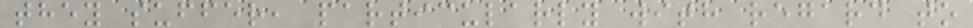they suffer, particularly with regard to
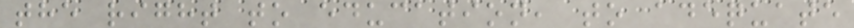the right to education, to adequate
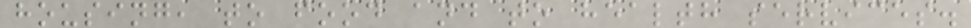housing, to food and to health services.
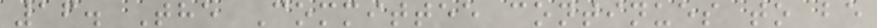16. The Committee continues to be
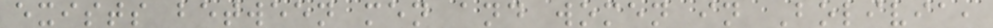exists between men and women in Bolivia,
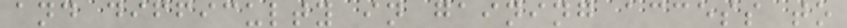and difficulty in gaining access to
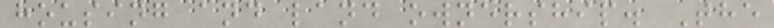housing and land ownership. The
